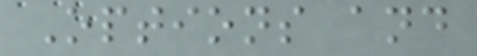Options and
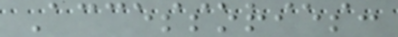Accessories:
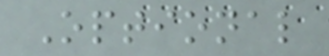Optional
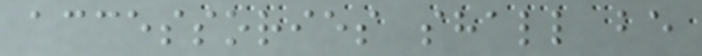accessories shall be
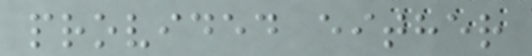provided either
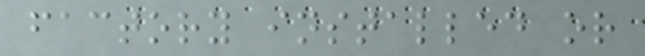factory installed or
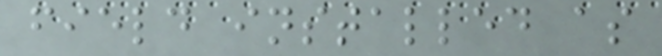field installed as
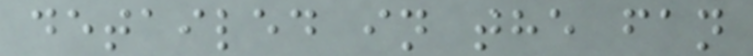detailed in the fan
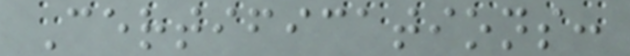Certifications:
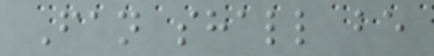Fan shall be
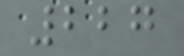227
